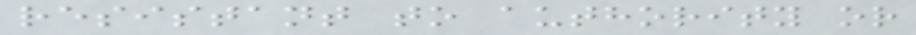resistant to authority or
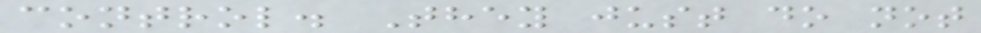control. They just do not
